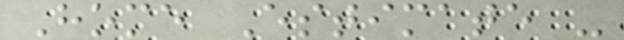Home Estimate -
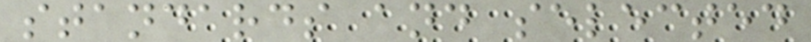standards and selected
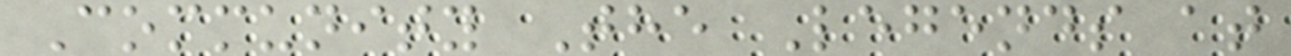Community The Legends at
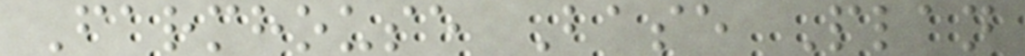Farmhouse Base Plan
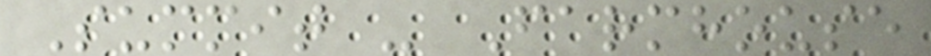Summit - Farmhouse
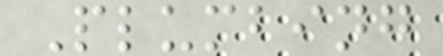Plumbing
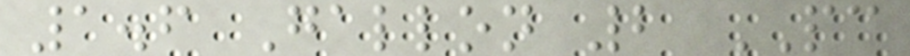1.6 Gallon 2 PC
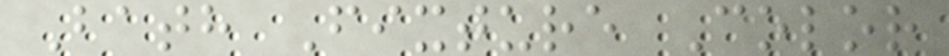Bath Fixture Color
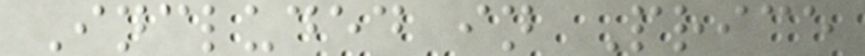Included in Price
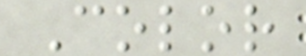Color
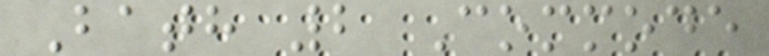Bath 2 Commode
